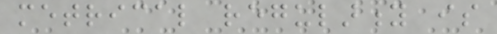metrical regularity is
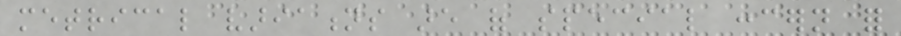metrical variations are of special concern for
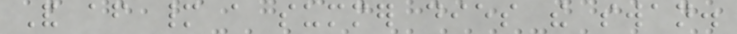And after many a summer dies the swan.
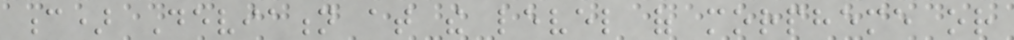c) Deviation at the level of morpheme or
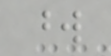word
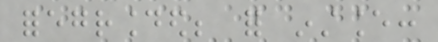foregrounded; for instance:
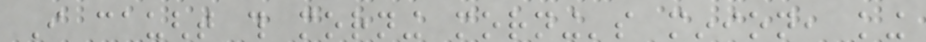I caught this morning morning's minion, king
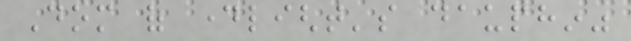Dom of daylight's dauphin"
